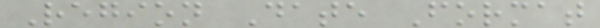Region Date Format
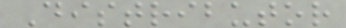Distributor
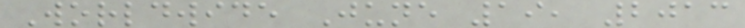Worldwide June 19, 2013
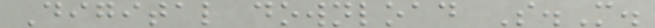Digital download S.M.
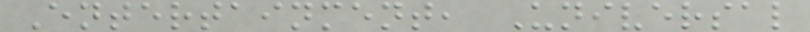Entertainment, Universal
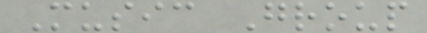Music Group
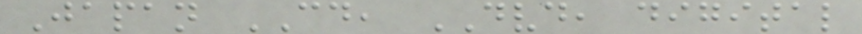Japan CD, DVD, digital
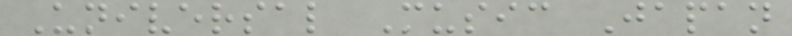Universal Music Japan
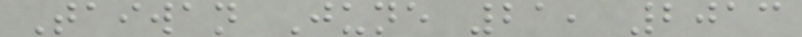Taiwan June 21, 2013
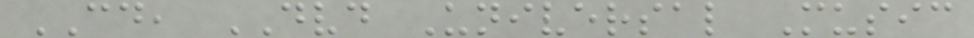CD, DVD Universal Music
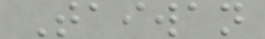Taiwan
